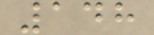148
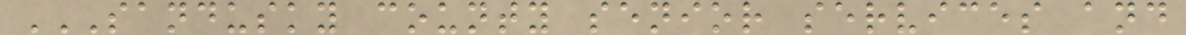SANDUSKY COUNTY SENIOR SERVICES AND
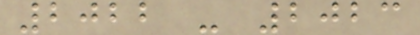2022 - 2023
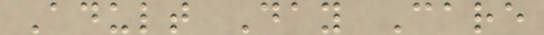Adult Day Care
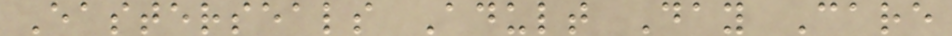Easterseals Adult Day Care
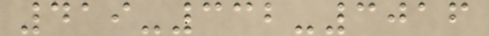419-332-3016
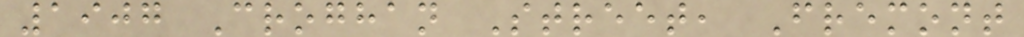1907 Croghan Street, Fremont
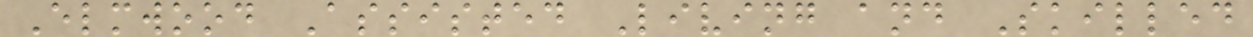Elmwood Assisted Living and Skilled
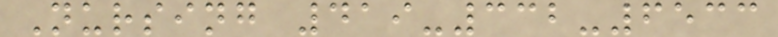Nursing 419-332-6533
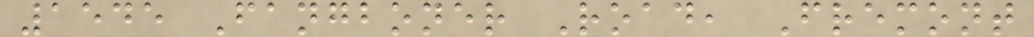1545 Fangboner Road, Fremont
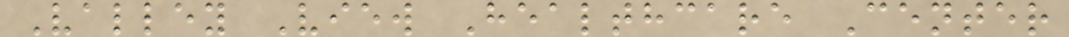Valley View Healthcare Center
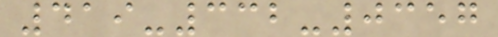419-332-0357
